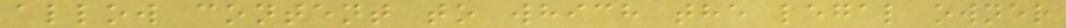allow content to which the legal owner
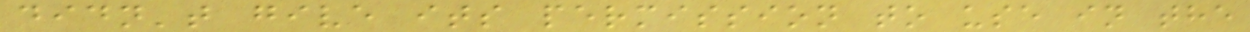didn't give its permission to use in the
